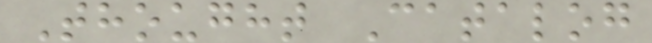Thought Catalog
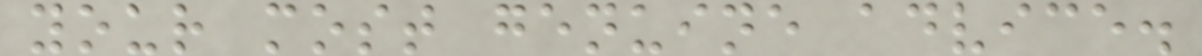your most genuine advice.
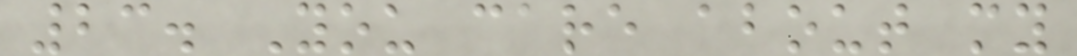23. You care about my
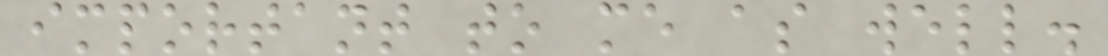important to me as well.
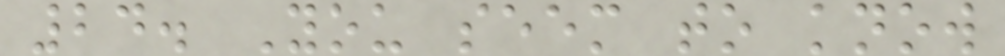24. You seem to know
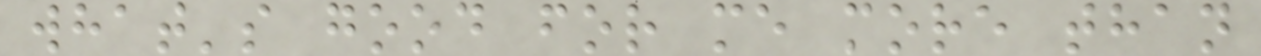what's good for me more than
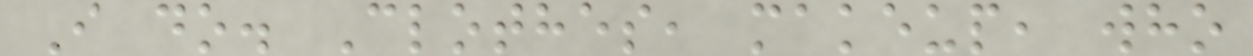I do. Clothes, makeup, who
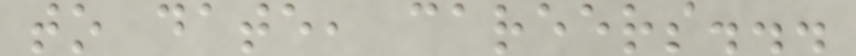to date, careers...
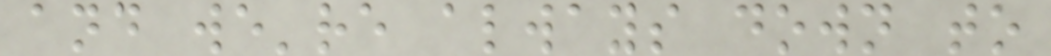and we're always down to
